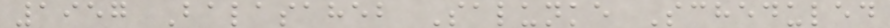1957 Balasaheb Salunke Scheduled
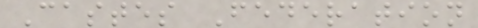Castes Federation
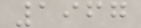1967
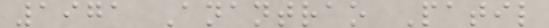1971 Anantrao Patil
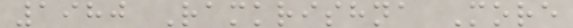1980 Ramkrishna More
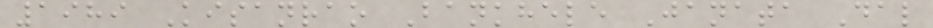1989 Kisanrao Bankhele Janata Dal
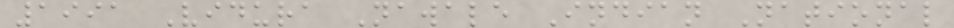1991 Vidura Nawale Indian National
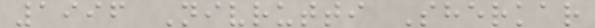1996 Nivrutti Sherkar
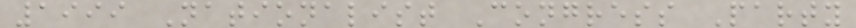1999 Nationalist Congress Party
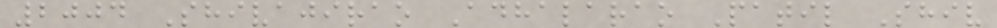2004 Shivajirao Adhalarao Patil Shiv
